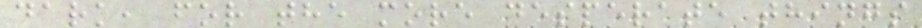dark, for the more desperate things
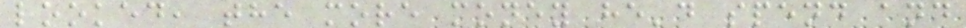looked, the more money he'd spend and
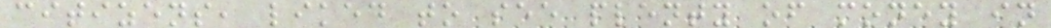citizens, liked to see plenty of money in
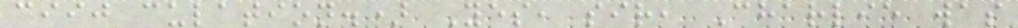ciij culation.) Yes, sir, Charlie was
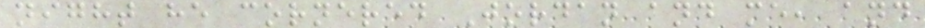night he cornered Jordan and me, and
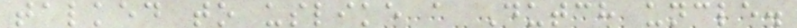talked to uslike a Dutch uncle.
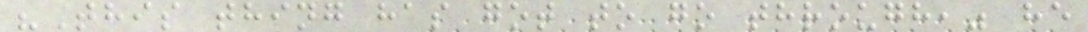"This thing has got to go through," he
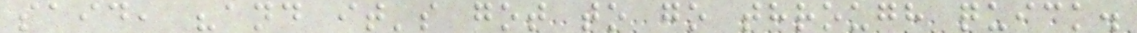said, "and it's got to go through quick.
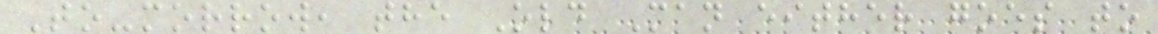To-morrow, the Old Man either goes to
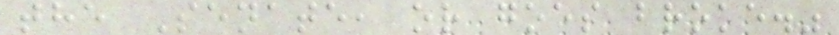the Senate, or goes broke."
